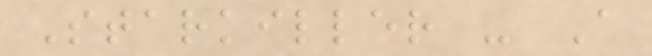Starkiller - A
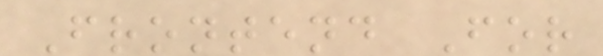Frontend For
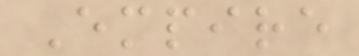Empire
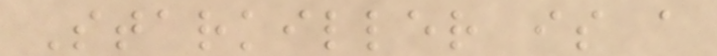Starkiller is a
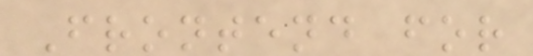Frontend for
